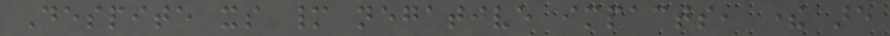Despite its many negative impacts, there are
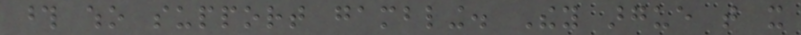those who support gambling. They argue that it
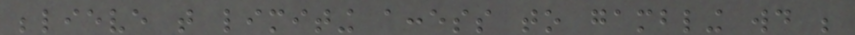believe that limiting access to gambling would be
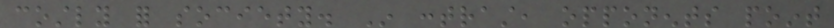costly for society. In contrast, opponents point
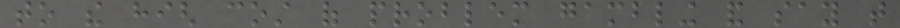to the high cost of problem gambling and say that
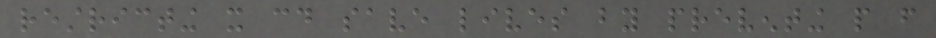restricting it could save lives by preventing people from
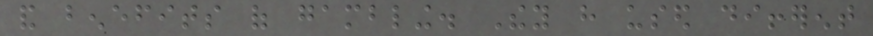and benefits of gambling. They have used different
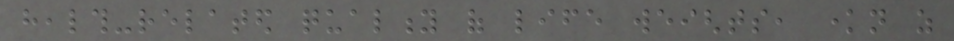health-related quality of life weights, known as
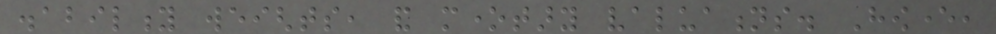disability weights, and monetary valuations. However,
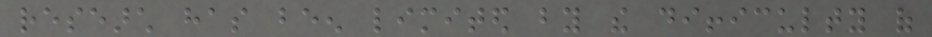research has been limited by the difficulty of
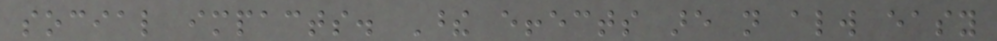social impacts. These effects are not always easy
